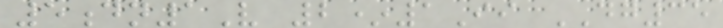5dn1V 2*1Ii DG35
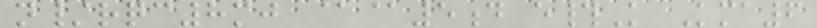n/rqc8mj @@5d e#K Kma6
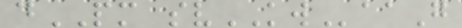dPM svKWaaG
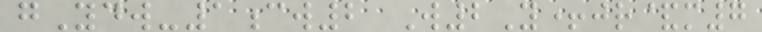gYdw-1cw2 W2Y+jr&m7
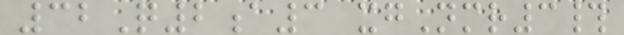32Q2a3 xgNmr3#
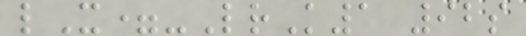lX=-LrK1 92s
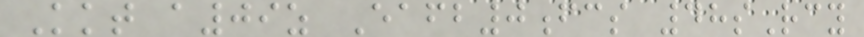Kkt a09z Eafb0fcs 48sRcy
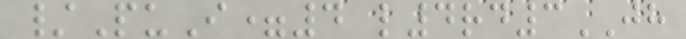/PuI=4 l4rd3JH
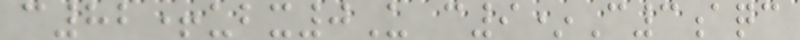c82+ubx0U c9*C3aqc
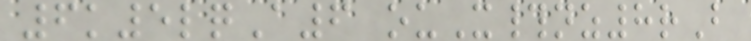6k5lqA6 ouX#nz8rB
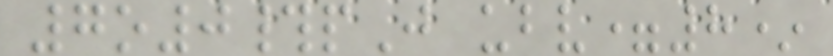7o0#pJ ubv=8*
